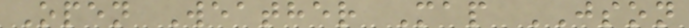Open Weather Map JSON
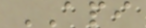API
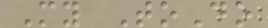My ToDo
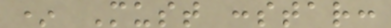* Must :star:
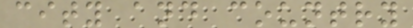city and country
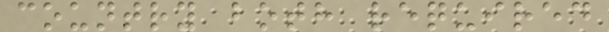country both required
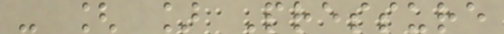- [ ] Pressure
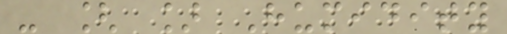- [ ] Humidity
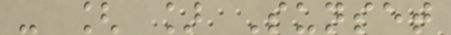- [ ] Sunset
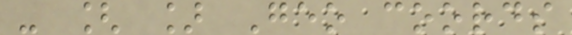- [ ] Geo coords
